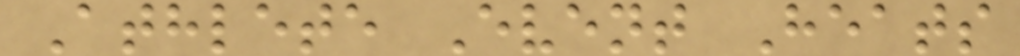Athlete Event Heats
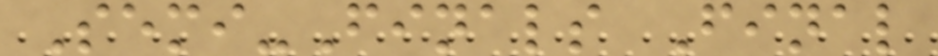Semi-Finals Final
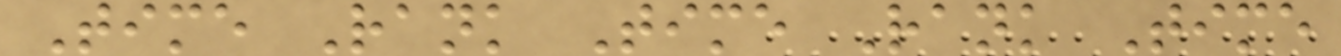Time Rank Time Rank Time
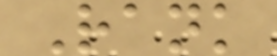Rank
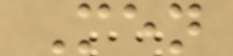Men
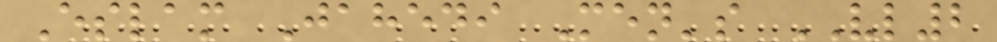Eslam Jahedi Men's VL2
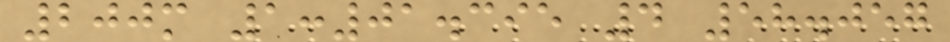200m 1:01.395 4 58.057
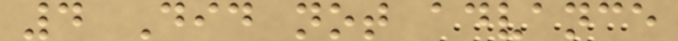4 Did not advance
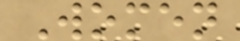Women
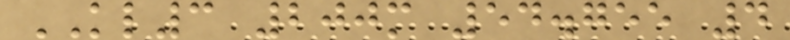KL3 200m 54.755 4
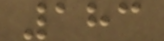183
